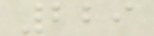229
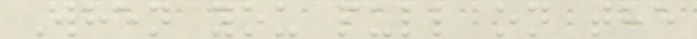When you pull on the
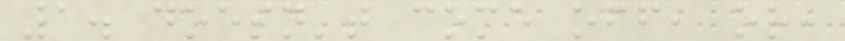1. doesn't come off, or,
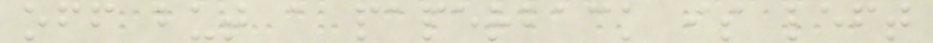off but a paperback is left
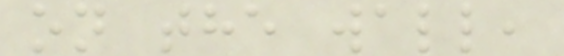on the wall,
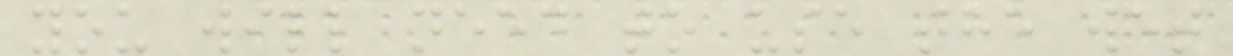you will need to use the wet
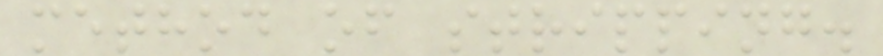method of stripping.
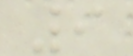9
